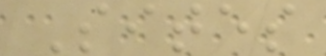Sites
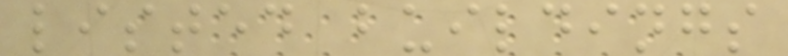listed buildings
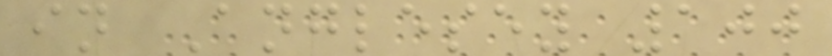in Anglesey 100
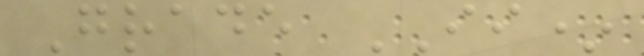Grade II*
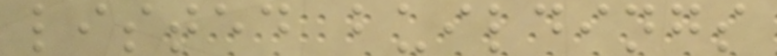listed buildings
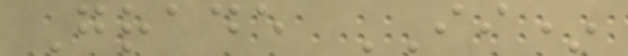Grade II*
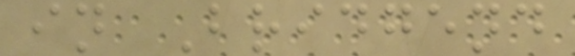in Bridgend
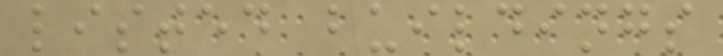listed buildings
